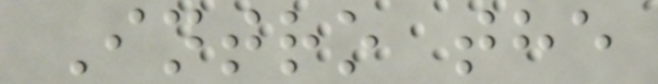Intro the
